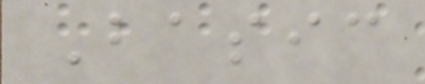Basic
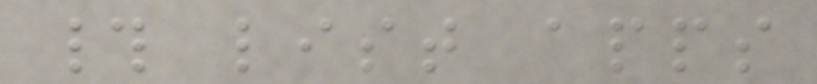# list apps
